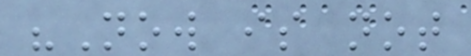"Now is not
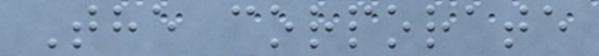The corporate
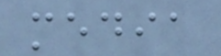media
